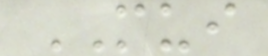MUI
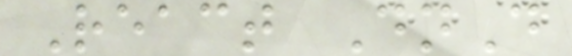React DnD
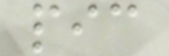pic
